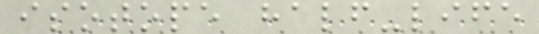isotope half-life
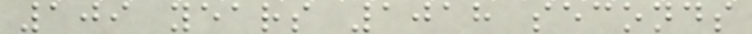109 years 1018 seconds
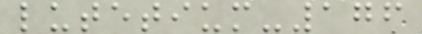lutetium-176
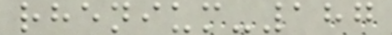rhenium-187
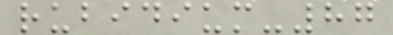rubidium-87
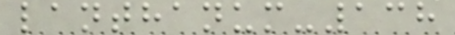lanthanum-138
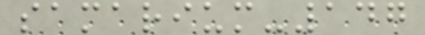samarium-147
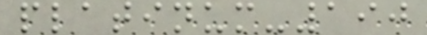platinum-190
